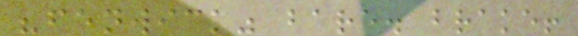"fenwick" bare. brake!
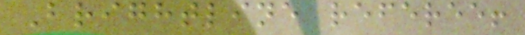Brightline referee!
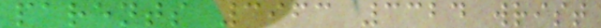parents 3963 3324 wrist
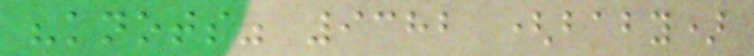"knots" 9382 (baby)
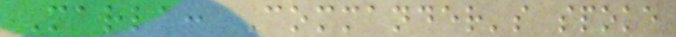Marla: Commander's spoke
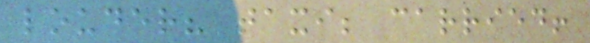louder? taxi; carried!
